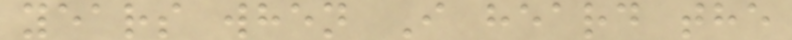years when I heard the
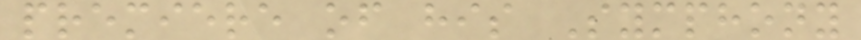premiere of his Symphony
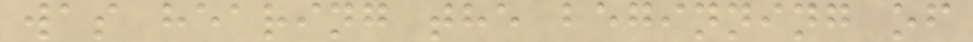was hearing the beginning of
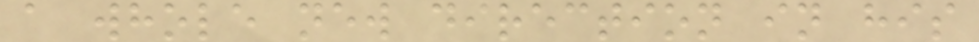a whole new direction in his
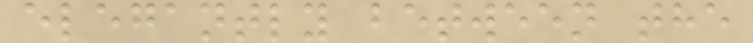elegantly between the
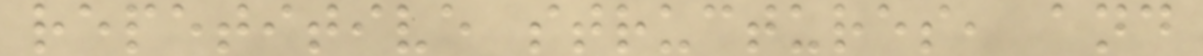repetitive structures, and
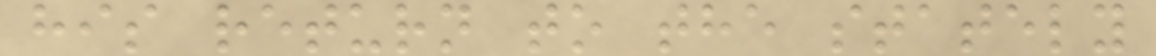his return to the stately
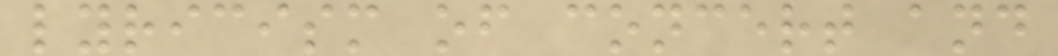lyricism of concert and
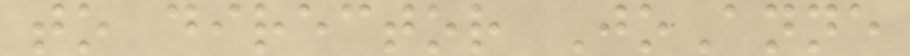to director JoAnne
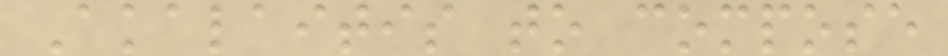Akalaitis to compose
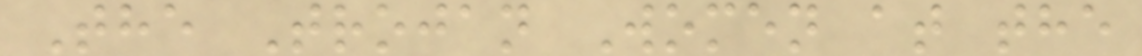The Trojan Women at the
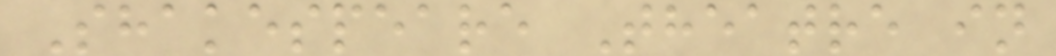Shakespeare Theatre in
